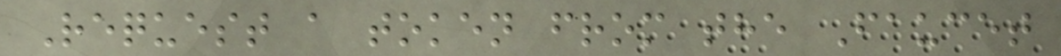Request a token from the Faucet
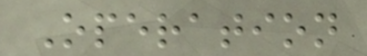Operation
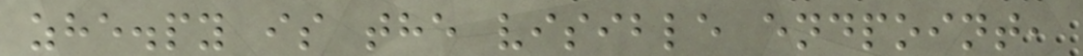zhe.py is the visible endpoint,
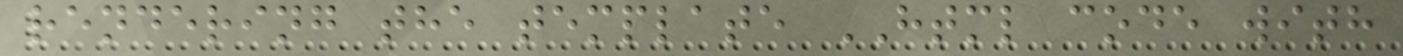rendering the template HTML code with
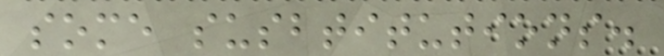some susbtitutions.
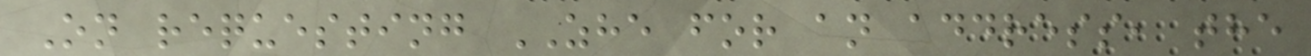On requesting ZHE for an address, the
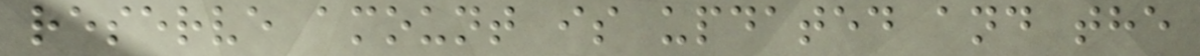reserve amount is updated and the
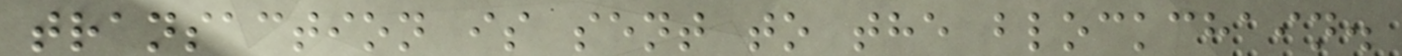transaction is sent to the blockchain.
